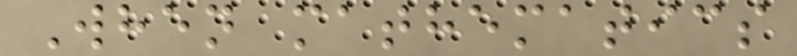When mathematics
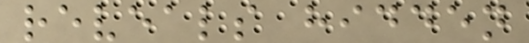reveals hidden
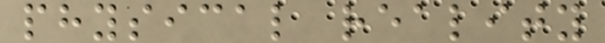physical reality
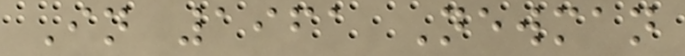In 1961 Newman
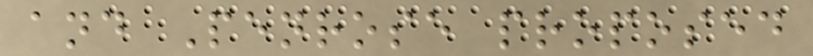and Penrose proposed
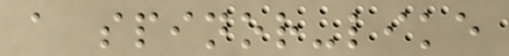a spinor-like
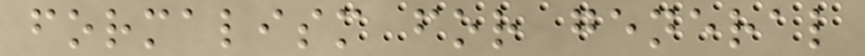formalism for general
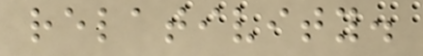relativity.
